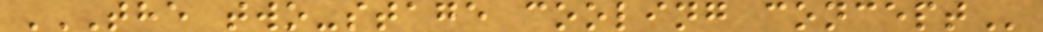THE TWO-STAGE COOLING CONCEPT
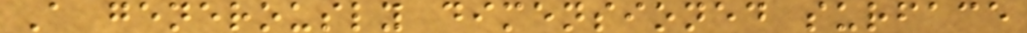A generously dimensioned surface
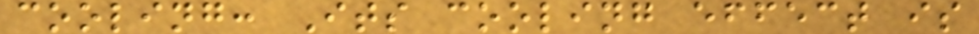cooling: Its cooling effect is
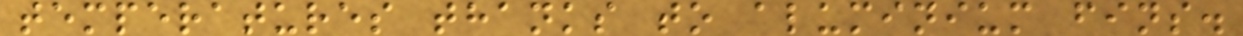temperatures thanks to aluminium fins.
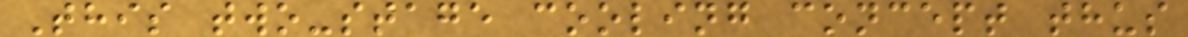This two-stage cooling concept thus
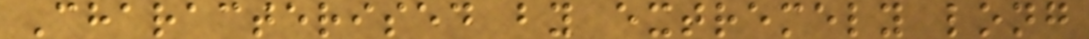Characterised by extremely long
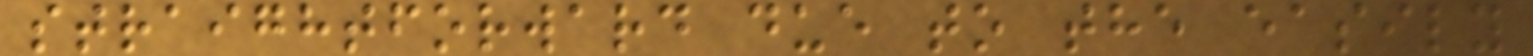straightforward due to the easily
